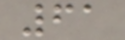61
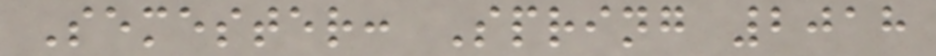Semester: Spring 2018
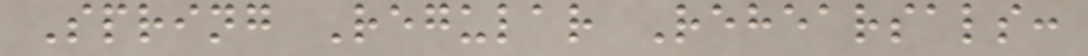Spring Regular Rehearsals:
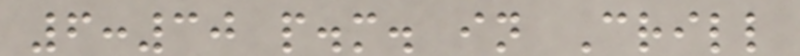6:30 p.m. in Crill
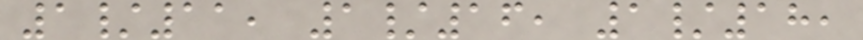1/11, 1/16, 1/18,
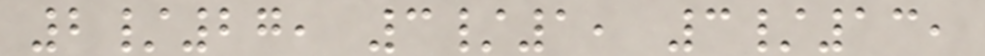2/27, 3/1, 3/13,
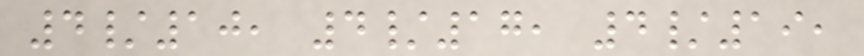4/10, 4/17, 4/19,
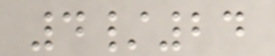4/24
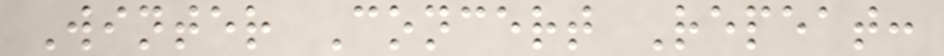Winter Concert Repeat:
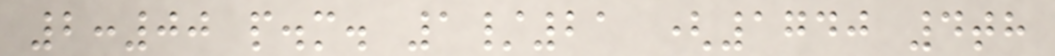2:00 p.m. 1/21 (1740 4th
